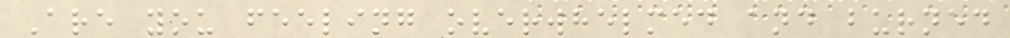Are you feeling overwhelmed and burned
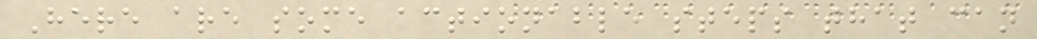Here are some actionable steps that can
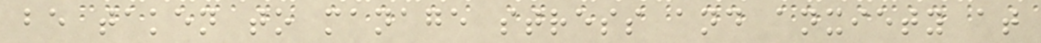be taken to manage stress and anxiety at
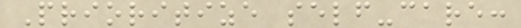Prioritize self-care:
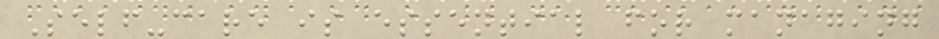Self-care is essential for managing
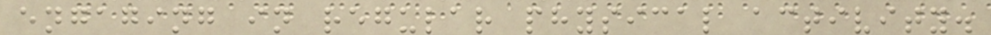engaging in regular physical activity.
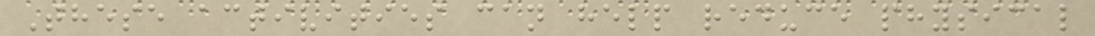These activities can help reduce physical
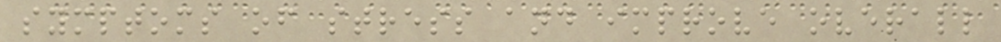symptoms of stress and improve overall
